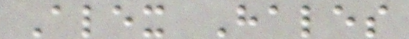Alex Hales
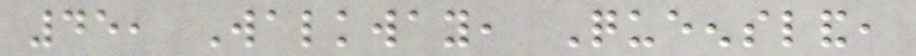45, Walkway, Queensland,
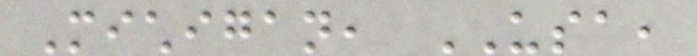Michigan, USA,
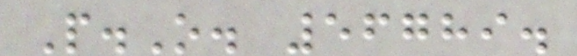P.O. 56789.
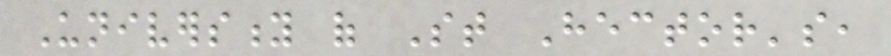University of St Hector's,
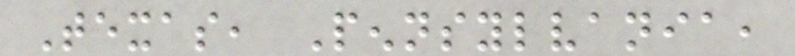Texas, Pennsylvania,
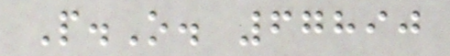P.O. 67890
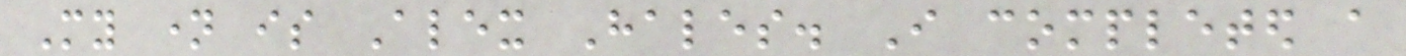My name is Alex Hales. I completed a
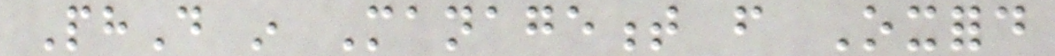PhD in Management from Oxford
